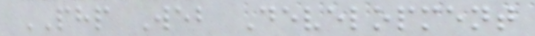PHP Web Development
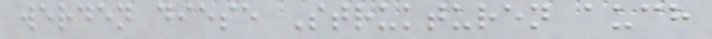werden diese Strukturen auch
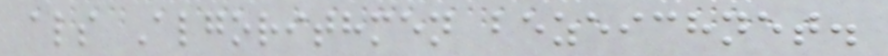als Algorithmen bezeichnet.
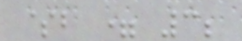$b = 3;
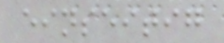einseitig
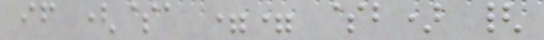if ($a == $b) {
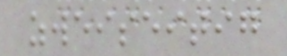zweiseitig
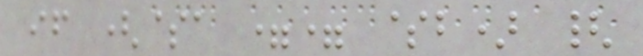if ($a == $b) {
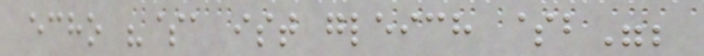echo "$a ist gleich $b";
